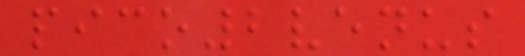pico2venus
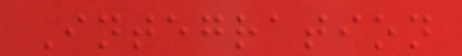Integration
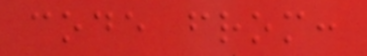code from:
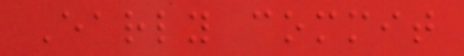Early commit
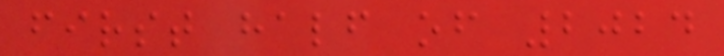first half of 2024
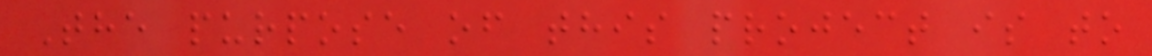The purpose of this project is to
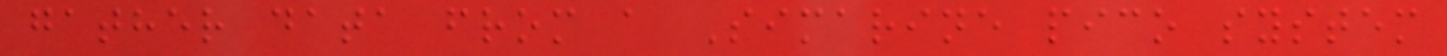gather data from a Simarine pico system
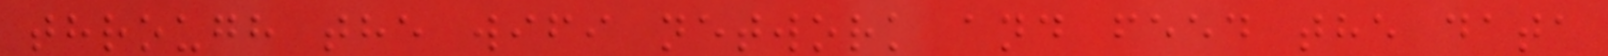through the wifi network and feed the data
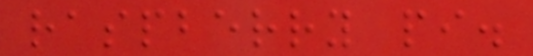raspberry pi.
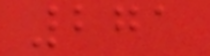271
